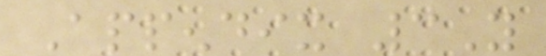Appendix 3Y
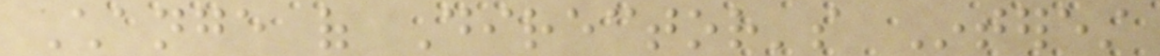Change of Director's Interest
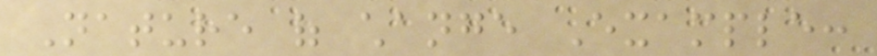Nature of change Example:
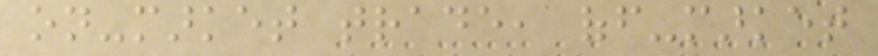on-market trade, off-market
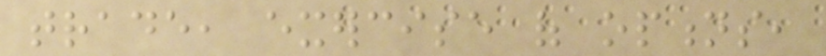trade, exercise of options,
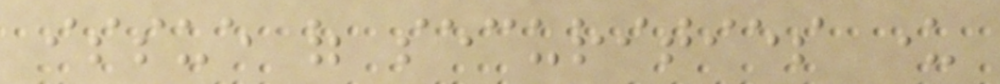issue of securities under
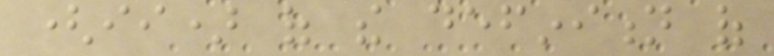(ii) of the definition of
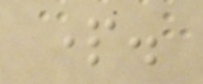part.
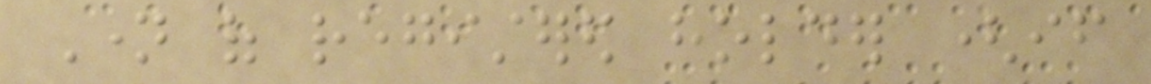Name of registered holder (if
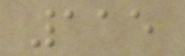115
